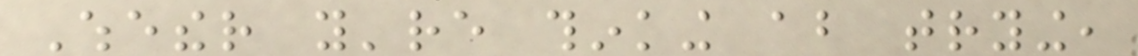Whether you're thinking about trying,
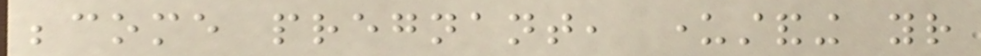become pregnant, understanding your
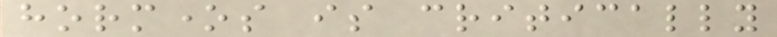hormones is critically
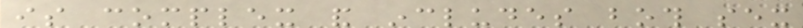is complex and includes both sex
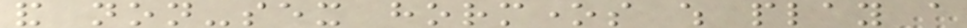and non-sex hormones which play a
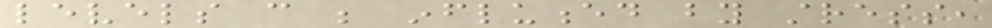levels can be influenced by stress,
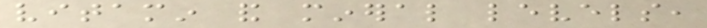vitamin and mineral levels,
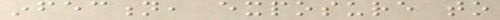infection, exposure to
